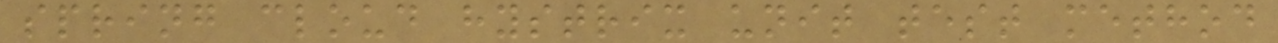spring cloud hystrix unit test method
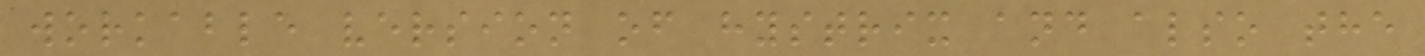workable version of hystrix and also the
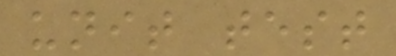unit test
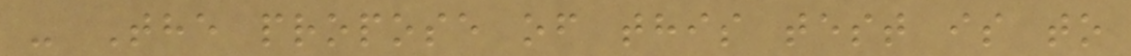- The propose of this test is to
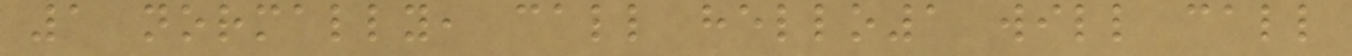1 normally, call hello1 will call
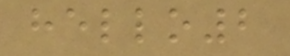hello2
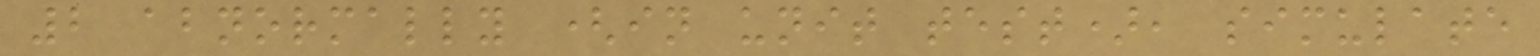2 abnormally (in unit test), simulate
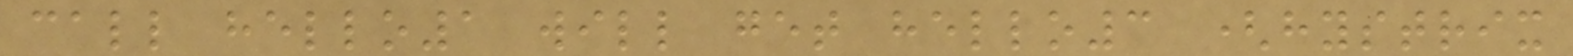call hello1 will get hello3 (hystrix
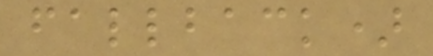fallback)
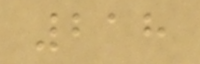218
